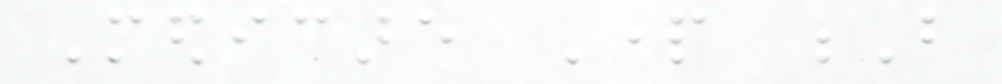Medicare Part B
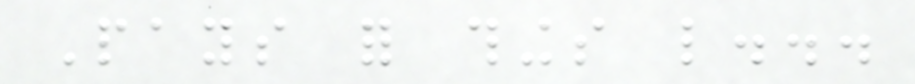Pays for things like...
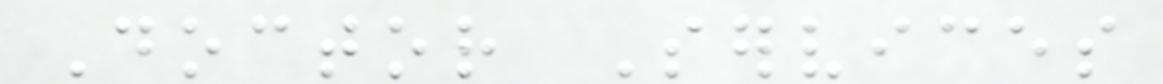Doctor Services
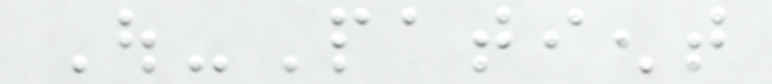Out-Patient
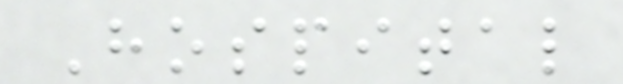Hospital
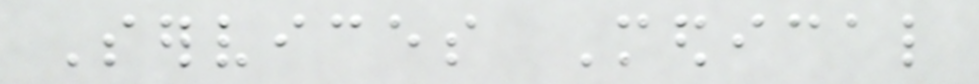Services Medical
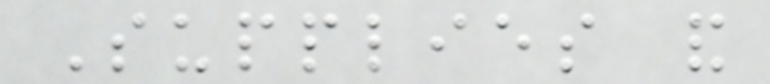Supplies and
